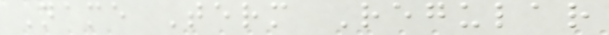Name Term Regular
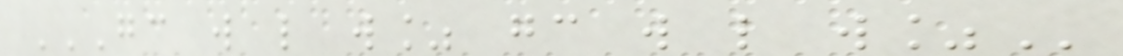GC W L W% GC W L W%
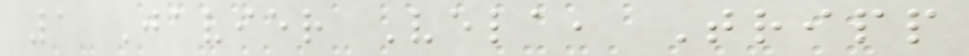1 Javier Vela, Tripp
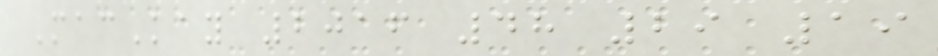MacKay 2016 48 29 19
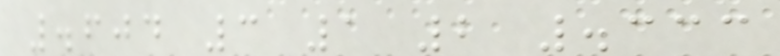.604 3 1 2 .333
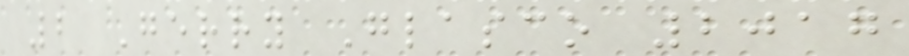2 Gerry Glasco 2017
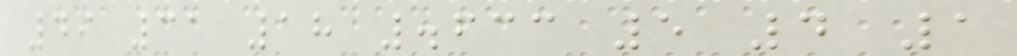49 31 18 .633 5 4 1
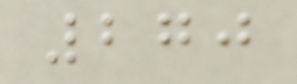270
